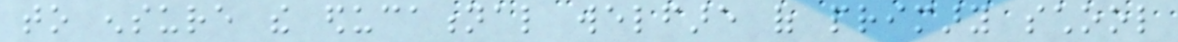to ensure the educational welfare of primary school
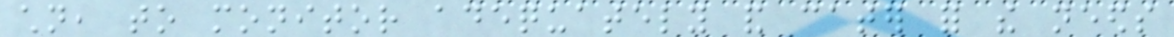children, to monitor adequately and cater for the needs
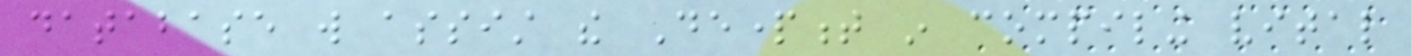database will assist the Department in compiling vital
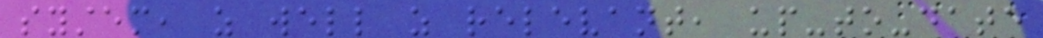system, as well as relevant, up-to-date
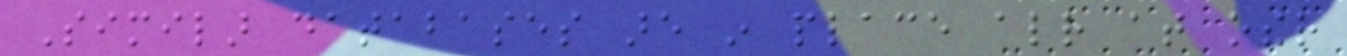Similar databases are in place already at other
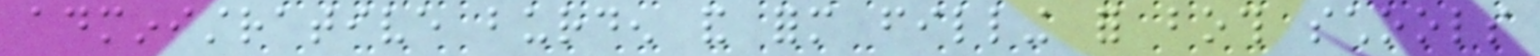administrative burden and form filling for both schools
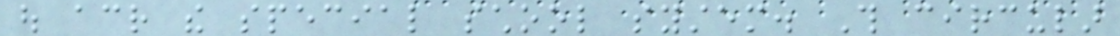out across the special school system. This circular
